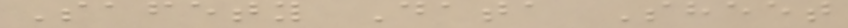Safety Data Sheet
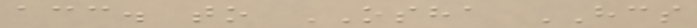acc. to OSHA HCS
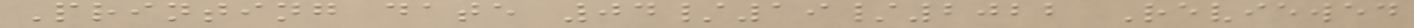Printing date 04/19/2022 Reviewed
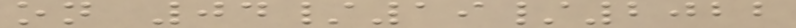on 04/19/2022
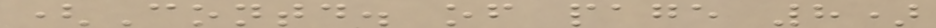(Contd. of page 8)
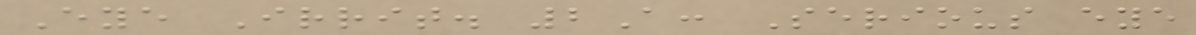Eye Irrit. 2A: Serious eye
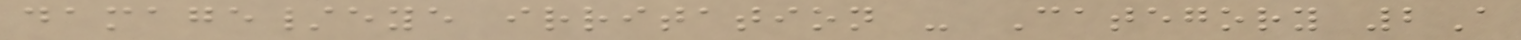damage/eye irritation - Category 2A
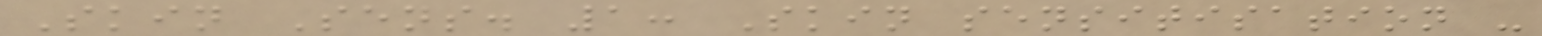Skin Sens. 1: Skin sensitisation -
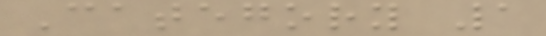Category 1
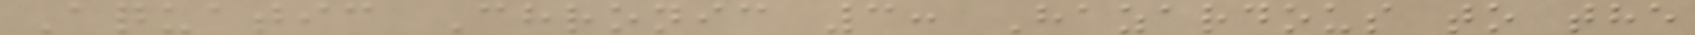Aquatic Chronic 3: Hazardous to the
